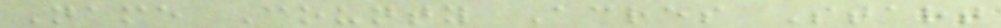Name County Acres Start
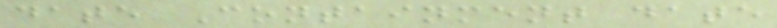date Containment date
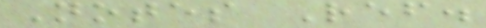Notes Ref.
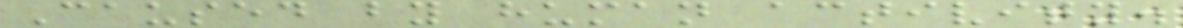Caused by human activity.
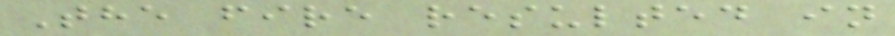The fire resulted in
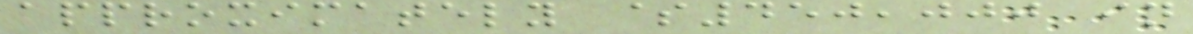approximately $450,000 in
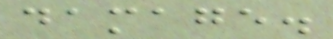damage.
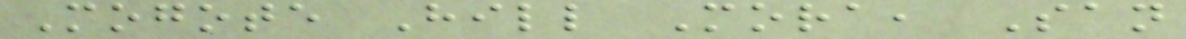Mogote Hill Mora, San
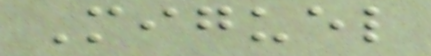Miguel
